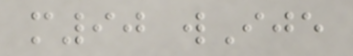m90 wIje
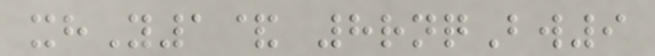xhY1& 8rnqBw9
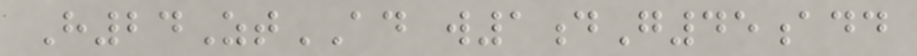H24ZtAD w1dG45add
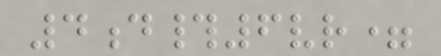4d#6vr=
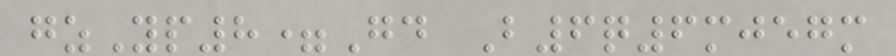gzYp8=Gd B6q6mjegm
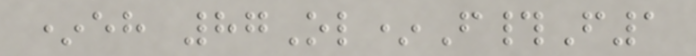*eh 87Ol*F#F1
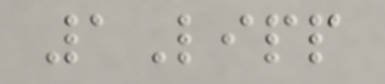1Lipp
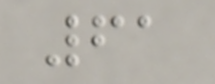61
